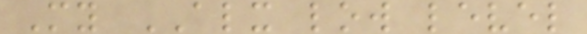My ALX low level
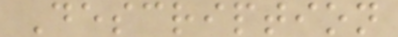Description
